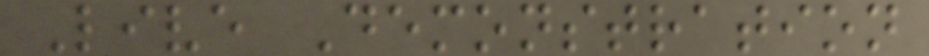Live Demonstration
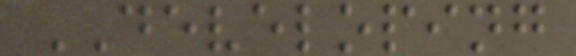DEVELOPING
